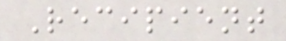Recipient
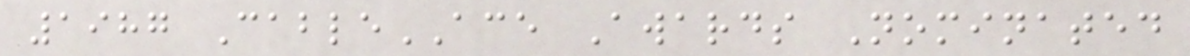1987 CableACE Awards Nominated
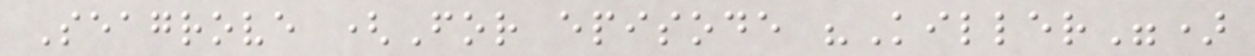Seagrove (For episode "Killer")
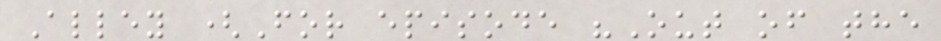Alley (For episode "Out of the
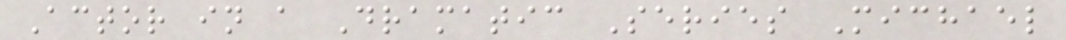Actor in a Dramatic Series Michael
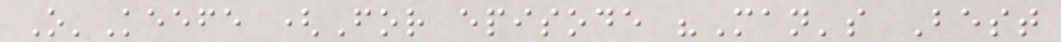O'Keefe (For episode "Man's Best
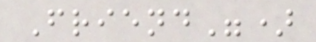Friend")
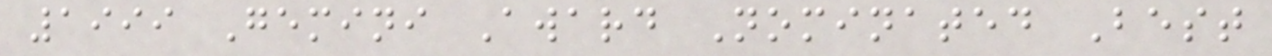1999 Gemini Award Nominated Best
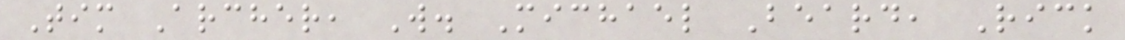Tim Archer, W. Michael Beard, Rick
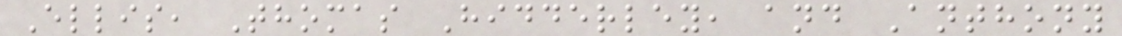Ellis, Thomas Hidderley, and Anthony
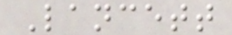Lancett
